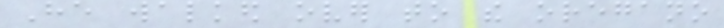He walked over to the oregano
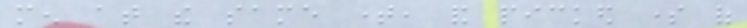men at the same time, and picked some of
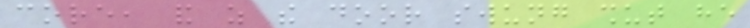core, and as the door swung shut he
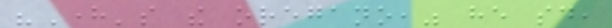"Here's the oregano," he said,
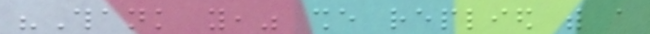"Thank you," she replied with a
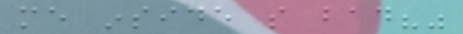me inside so bad?"
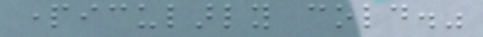particularly cold."
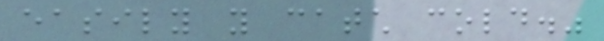easily you catch cold."
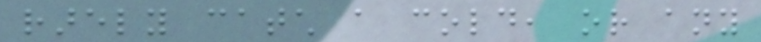rarely catch a cold, or any
